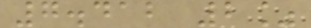7.412 2%
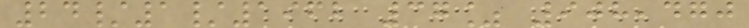24/1/1962 37% 908,470
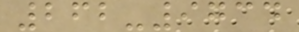262-9734
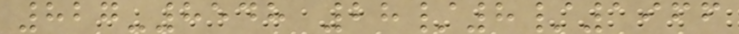827-8548 28/8/1966
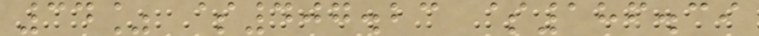34% $407.23 $186.39
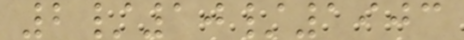2/10/1903
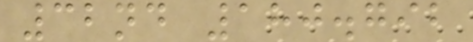32nd 180.792
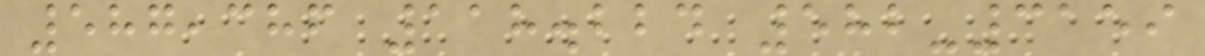587,386 118.224 582-3159
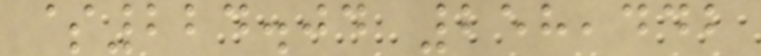$224.04 258,442
